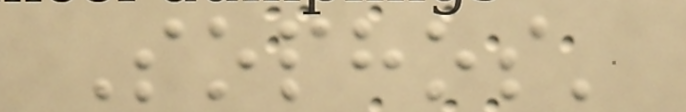Sophos'
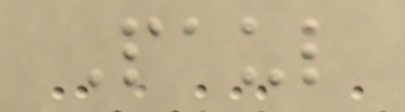Paul
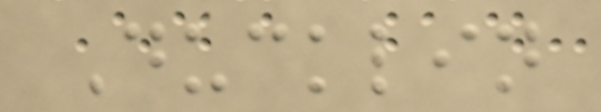Ducklin
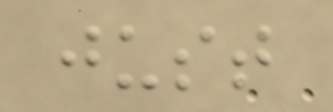just
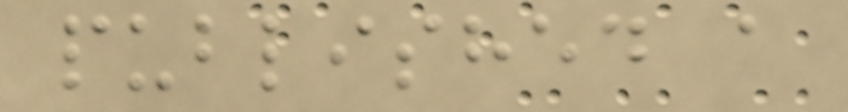published a
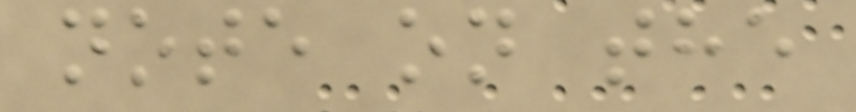note on the
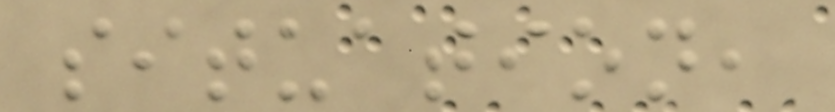situation,
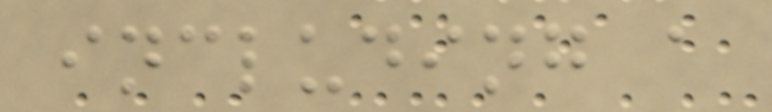including a
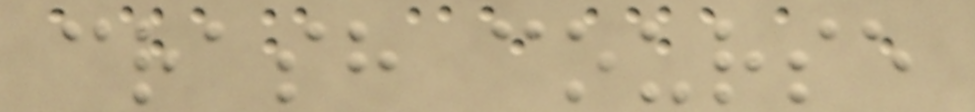crash course
